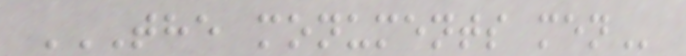THE MONUMENTS MEN
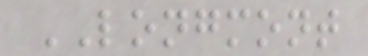LONGMONT
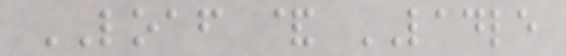LOAF & LADLE
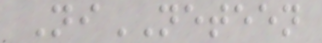NiNETEEN
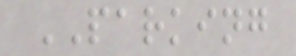PARKING
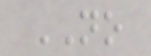NO
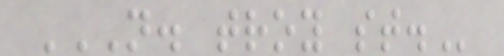N. TROY ST.
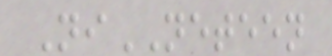NiNETEEN
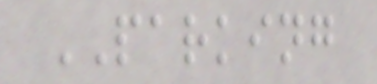PARKING
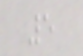5
